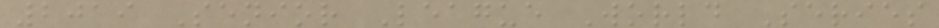2019 Senior League World Series
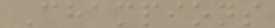Champions
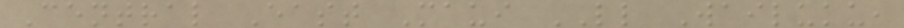Central East Maui LL Wailuku,
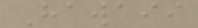Hawaii
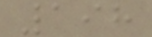198
